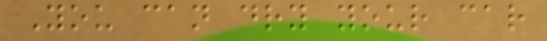You can dry your car
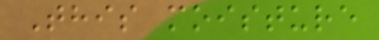This moisture
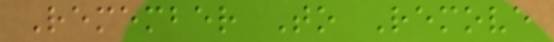Remember To Remove
